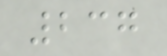237
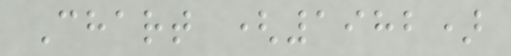Chart (1982)
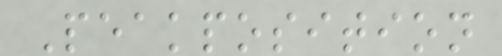Peakposition
